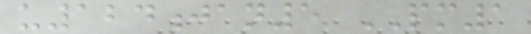u124jan5 PM1
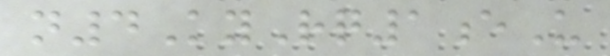n4KyRq1eU
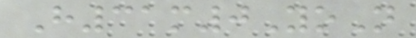H31m0YoN
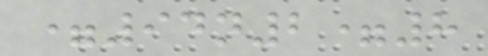=94n2=8
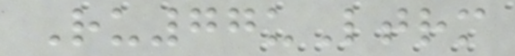Ru77uLtrm
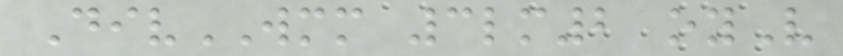DivWMM 3lm2 oyV
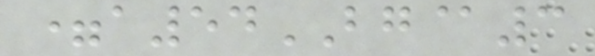=a54BG@3
